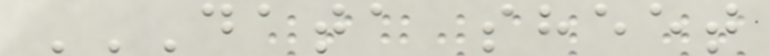DATA SHEET
